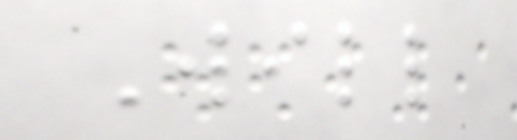Will
